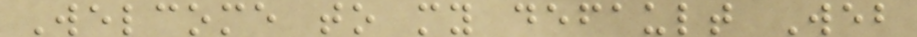Welcome to my default Web
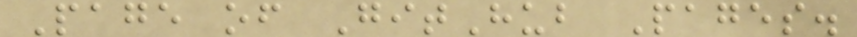Page of GitHub Pages.
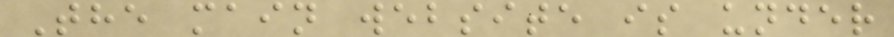The main website is under
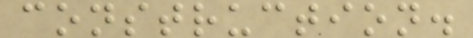construction.
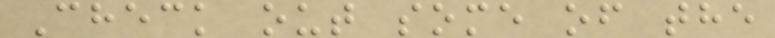Check out some of the
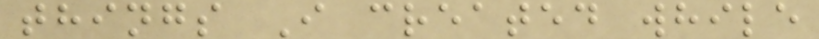things I created while
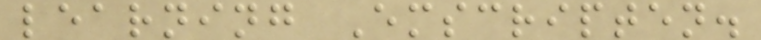learning Emscripten.
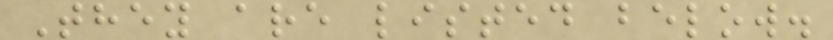They are listed below.
